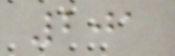201
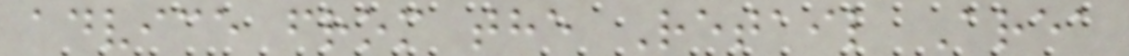advice from the Retail Area
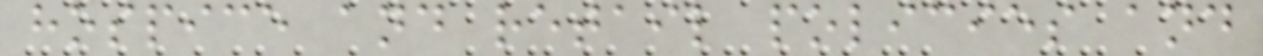hospice and retail policies and
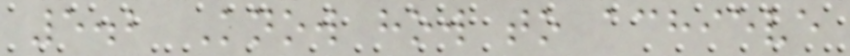5.2 Know how to achieve
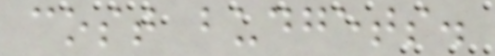cost budgets.
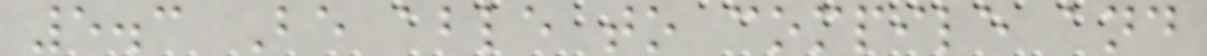5.3 Be able to compile and
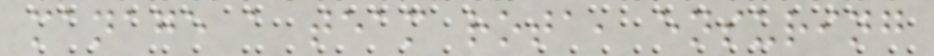manage a team rota, ensuring
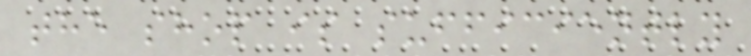the shop is sufficiently
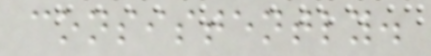consistently.
